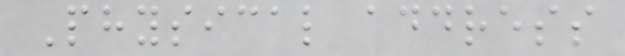Physical address
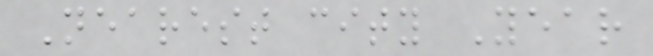Nearest city Year
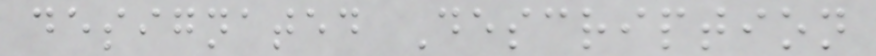designated Description
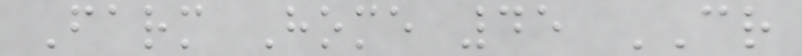Farm Home 45 CR
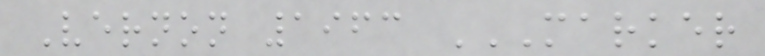Vernon 1963 MARKER
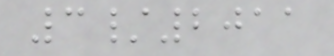3/2011
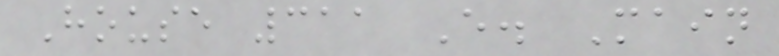House 311 E. Main
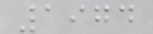1974
